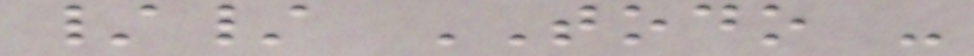// TODO -
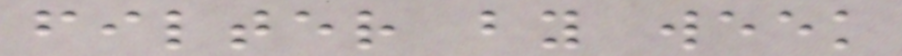filter by week
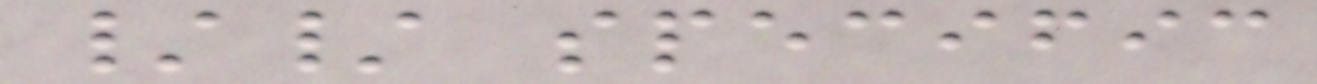// specific
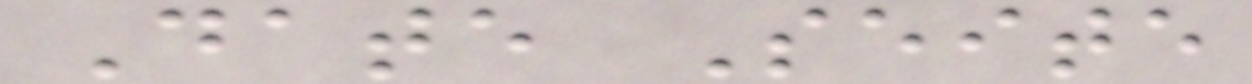Date Seite
